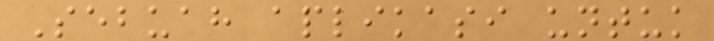Sebuah aplikasi untuk
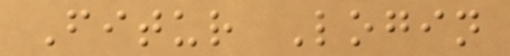Fitur Login
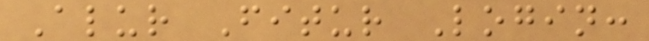Alur Fitur Login:
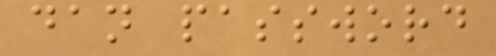dan password
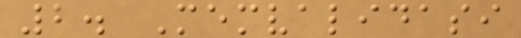2. Memvalidasi
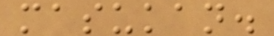masukan.
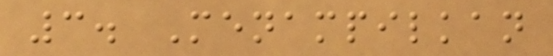3. Menampilkan
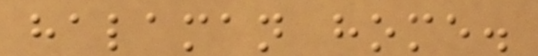halaman home.
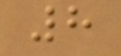8
